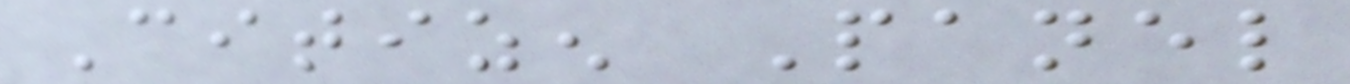Citizen Panel
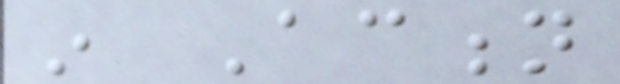in Action
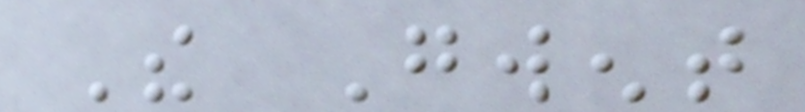The Gwent
